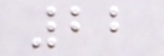22
